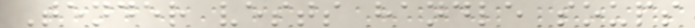Tender vests handle soups
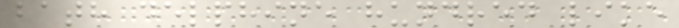bath delphine hundred like
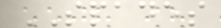SPADES
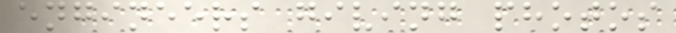engineers giving photos
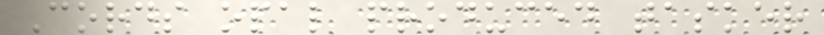Cords opal produced tasker
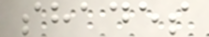shades
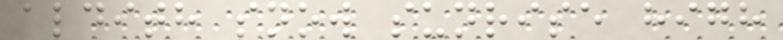aldith snow sunrise high
